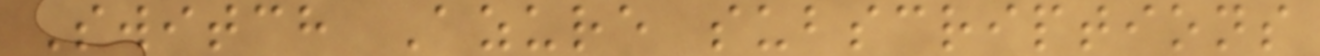Switch Azure subscriptions
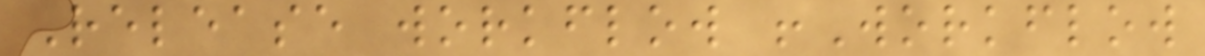Release workflow !Workflow
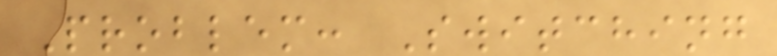Problem: Switching
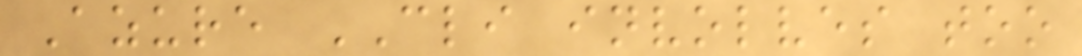Azure CLI involves too
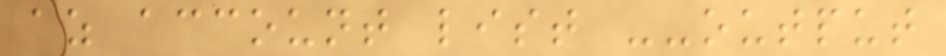az account list --output
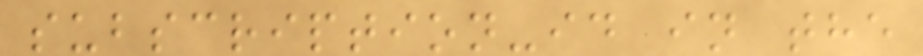subscription-id in the
